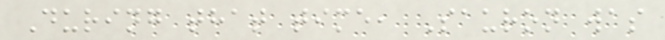During that time, Sauron was
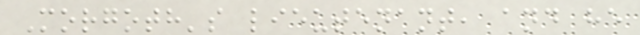Morgoth's lieutenant, and he
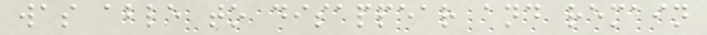was able to disappear and remain
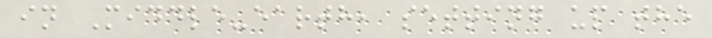in Middle-earth, setting up the
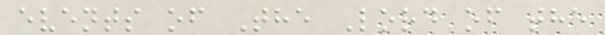events of The Lord of the
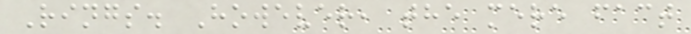Rings. However, the mere fact
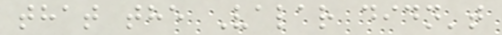that the Valar didn't
